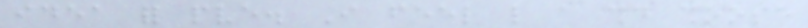idea for pve. I feel like a should shoose
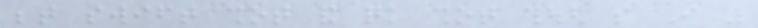between swift shot and quick shot though so I was
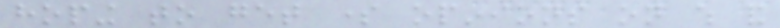hoping to get some opinions on which and
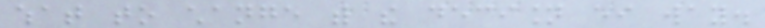what to change with the decision either way.
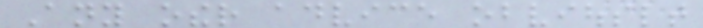Any other advice obviouslt
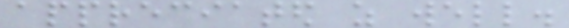appreciated as well.
